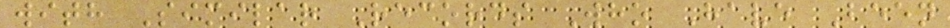with Similar Records Who Have Been
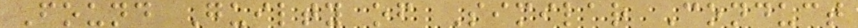Found Guilty of Similar Conduct
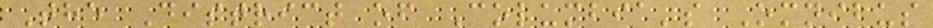The District of Columbia's Omnibus
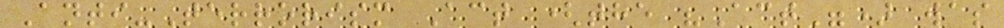Anti-Terrorism Act (the "Act") was
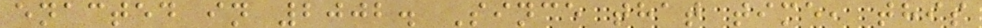enacted in 2002. Since that time, this
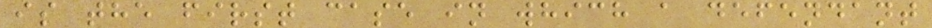is the first case in which a defendant
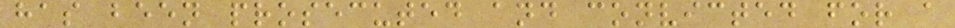has been prosecuted and convicted for a
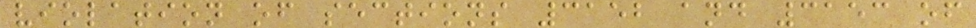violation of sections 3152 and 3153 of
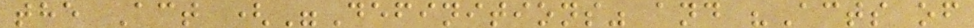the Act ("Definitions" and "Acts of
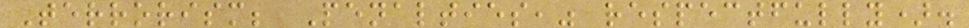Terrorism; Penalties," respectfully).
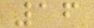16
